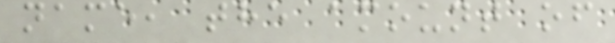name, the amount of
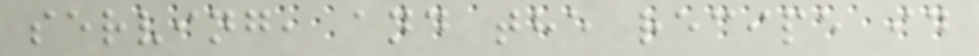serving, and the recipe id
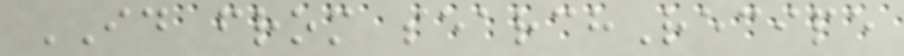ID from searchRecipe
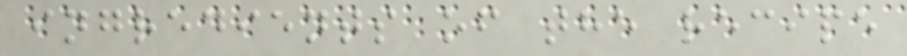ingredients of the recipe
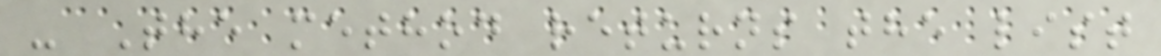- The method returns the list
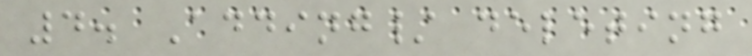4. Adding/ deleting
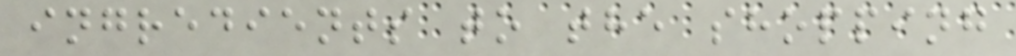ingredients to the shopping
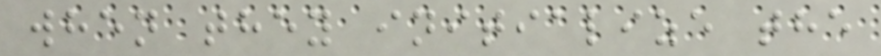when they initialize the
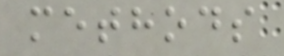methods
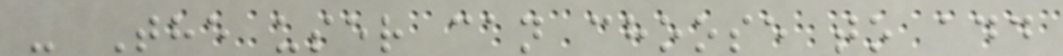- The user can choose to add
